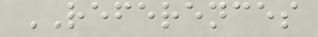REFERENCES
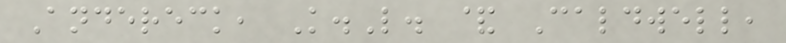Andereck, K.L. & Caldwell,
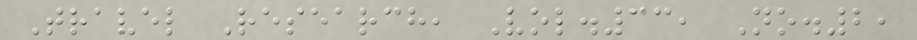Travel Research, Vol.33, No.2,
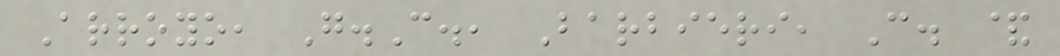Arroyo, G.C., Barbieri, C. &
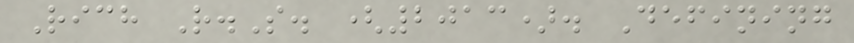Rich R.S. (2013). Defining
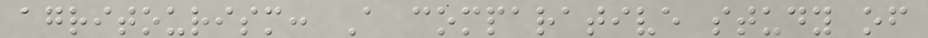agritourism: A comparative study of
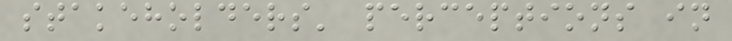stakeholders' perceptions in
